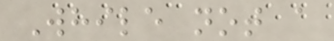While not a
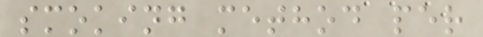smoking method per
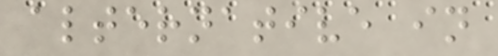alternative in
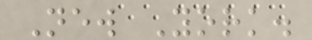New York.
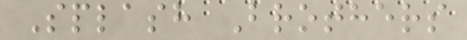Splash Brothers
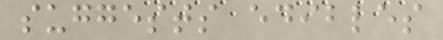suggests edibles
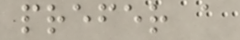prefer a
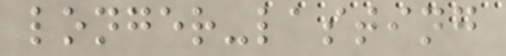longer-lasting
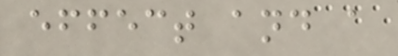effect and a
